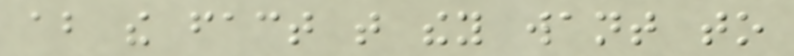about the fact that they want to
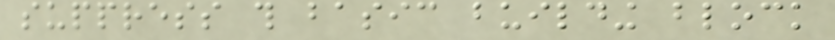suppress this basic building block
